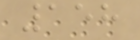158
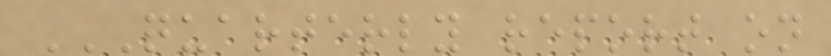QUARTERLY REPORT ON
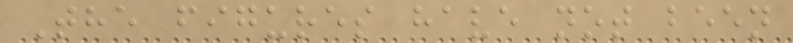The figures have not been
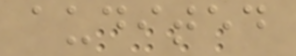audited
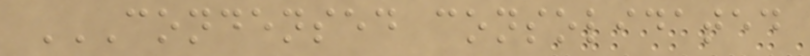CONDENSED CONSOLIDATED
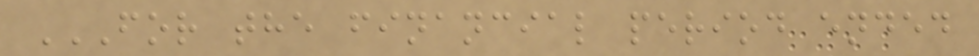FOR THE FINANCIAL PERIOD ENDED
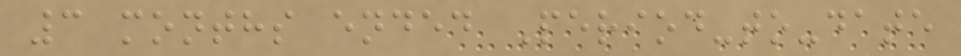3 months ended Period-to-date
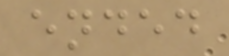ended
